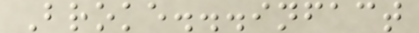Broke...infact
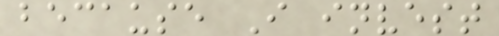because I invest
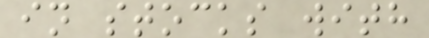in stocks with
